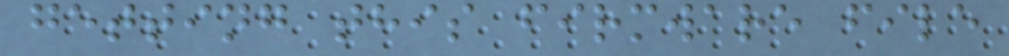getting this firmware file
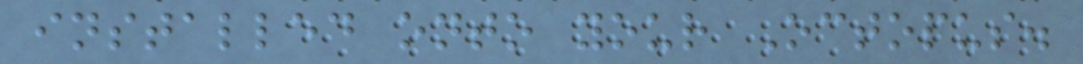installed onto your Octopus.
